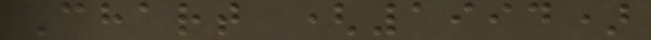Chart (1994)
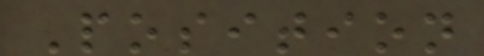Position
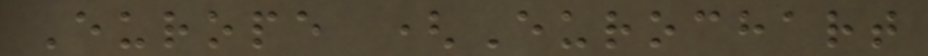Europe (Eurochart
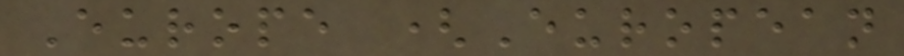Europe (European
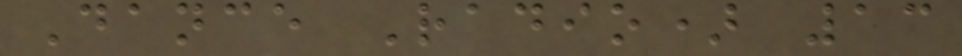Dance Radio) 13
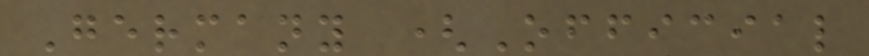Germany (Official
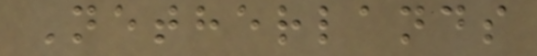Netherlands
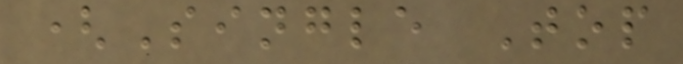(Single Top
